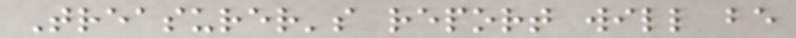Treasurer's report will be
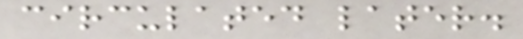circulated later.
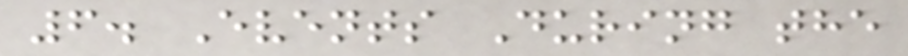6. Events During the
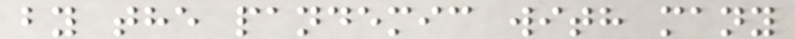by the pandemic with many
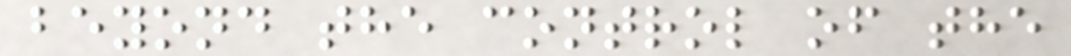beyond the control of the
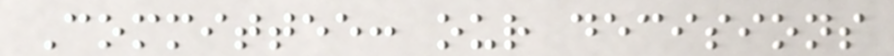Committee: our decisions
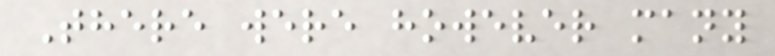There were however many
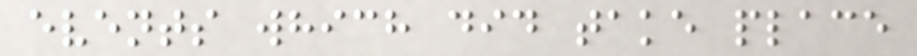events which did take place
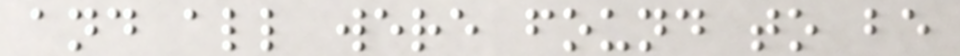and all were found to be
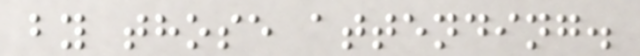by those attending.
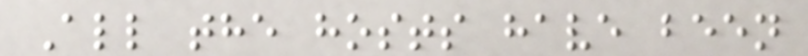All the hosts have been
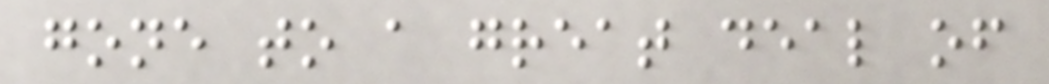gone to a great deal of
